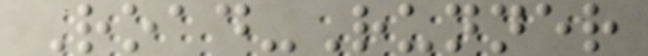Road-Runner
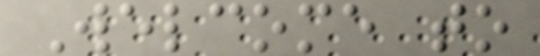Welcome to
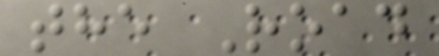the Road
